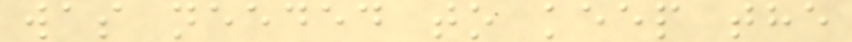was needed to keep the
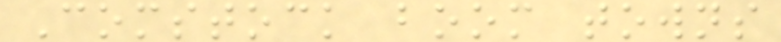Comstock boom towns
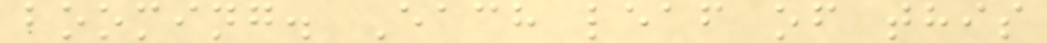booming. Each leaf of this
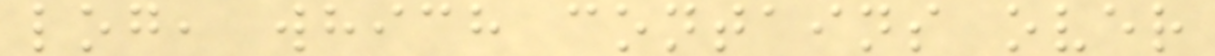log, which contains over
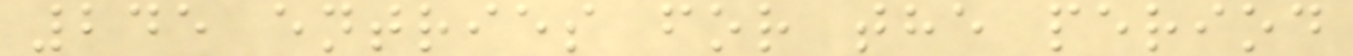245 entries for the period
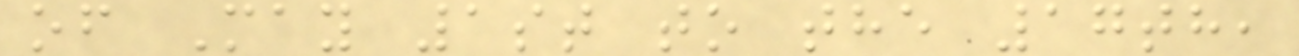of May 1st to the 17th,
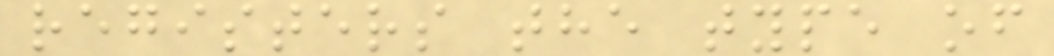registers the type of
